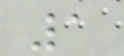1
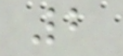2
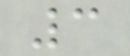3
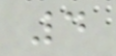4
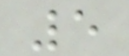5
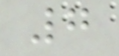7
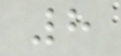8
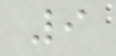9
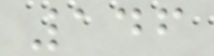146
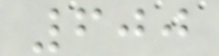600
